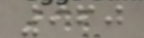960
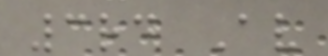3rd Av
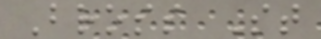Bross St
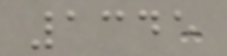1345
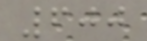600
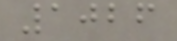1026
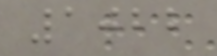1022
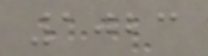1023
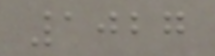1027
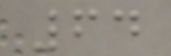64
